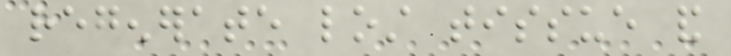regenerate lost tissue and
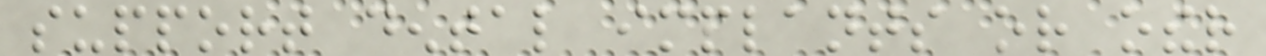support dental implants or other
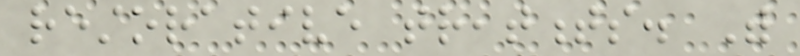restorative treatments. With
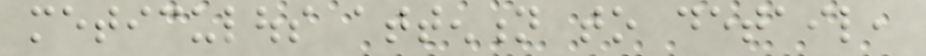meticulous attention to detail,
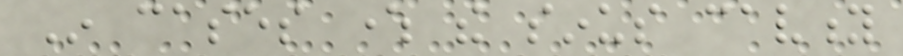In cases where the sinus cavity
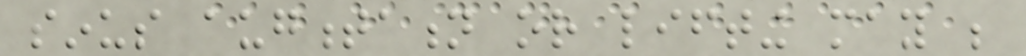sinus augmentation or lifting may be
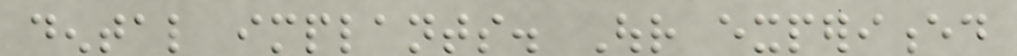dental implants. Our experienced
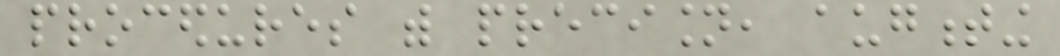procedures with precision, augmenting
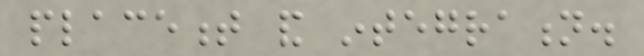placement and integration.
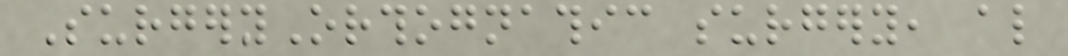SurgeryOrthognathic surgery, also
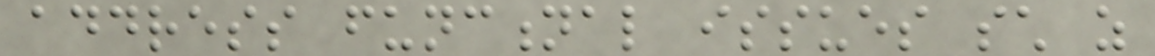address functional issues such as
